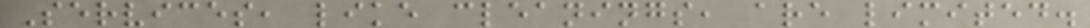Services, like cleanings, are limited.
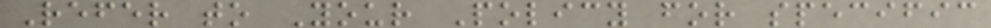Refer to Your Policy for specific
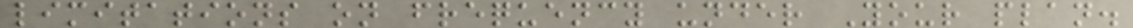limitations on frequency under Your plan.
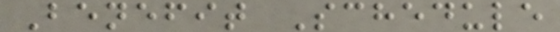Benefit Schedule
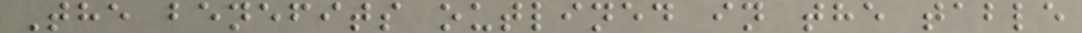The benefits outlined in the table
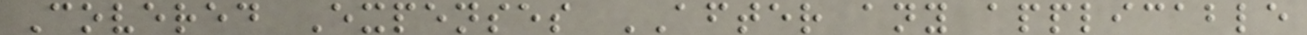Covered Expenses AFTER any applicable
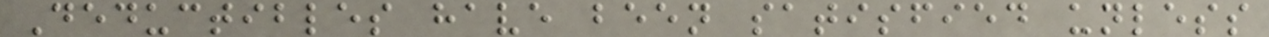Deductibles have been satisfied unless
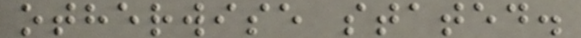otherwise stated.
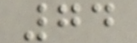74
